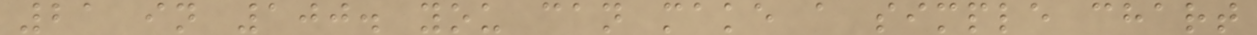21 in 100. you can make a simple chart
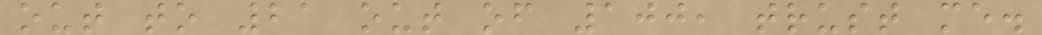out to 21 out of 100, trust me.
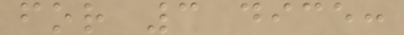for 3 dice:
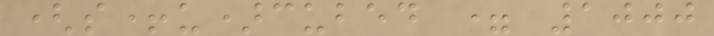(s+u)cubed = 1000
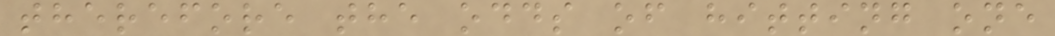therefore the odds of hitting one
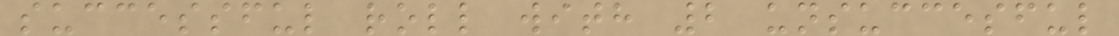successful roll with 2 unsuccesful
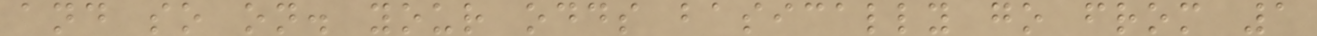and so on. your odds basically go from 1
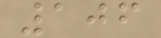106
